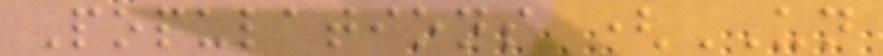Populations (UN
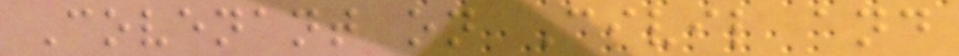Covenant on Civil and
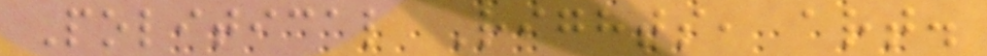Political Rights, art.
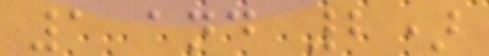1 and 2)
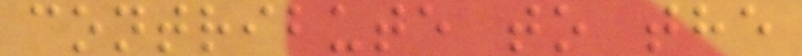contribute to the
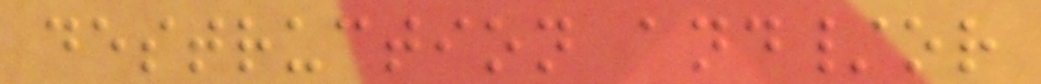destruction and/or
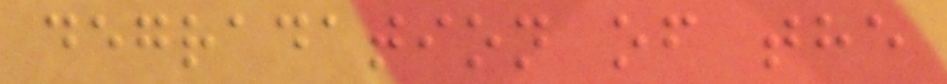degradation of the
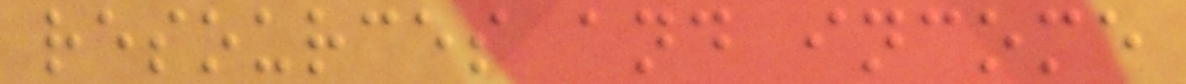resources and income
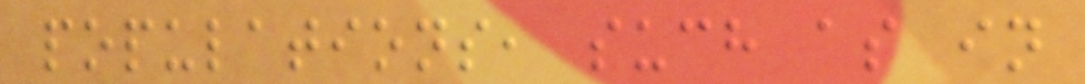populations, such as in
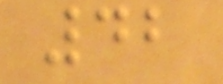42
